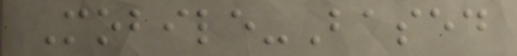Mobile-Based
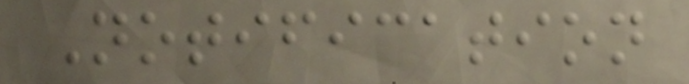Notification
